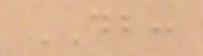DB:
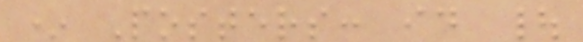* Posters: id |
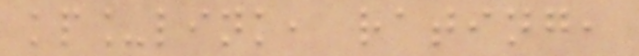kp_link, rating,
